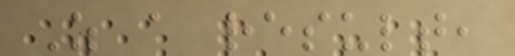As a result,
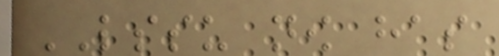LSSU now has
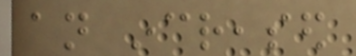an increased
